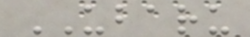UBARU
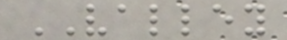VALLEY
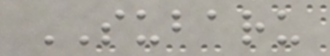SUBARU
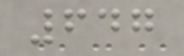647
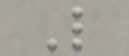L
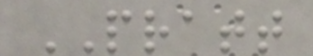PRATT
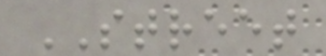STREET
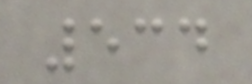534
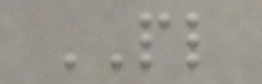PL
